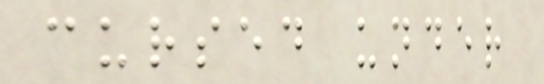cursed under
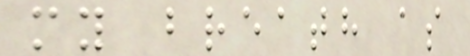my breath as
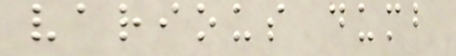various dumb
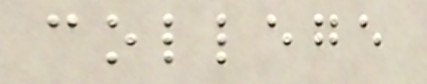college
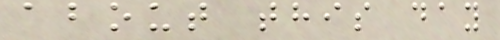about this day
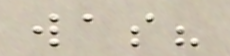was?
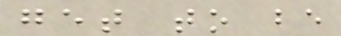get to be
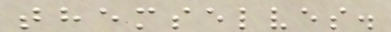themselves.
